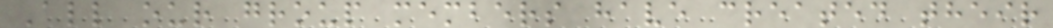All our group members have created their
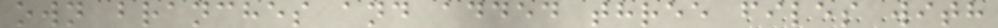own branches and added three files with
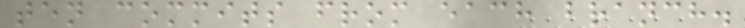ten commits from each branch.
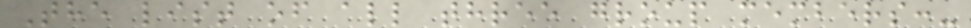The list of all three group members:-
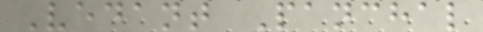Vedant Panchal
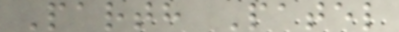Parth Patel
